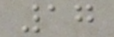17
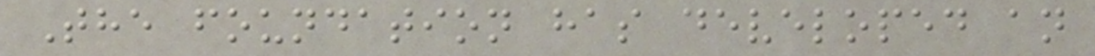The foundation has developed an
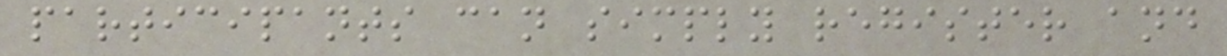participants can simply register and
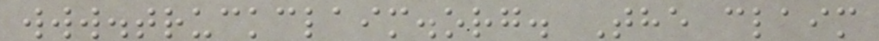www.truckclaim.org. The claim
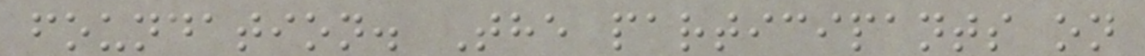foundation. The participants on
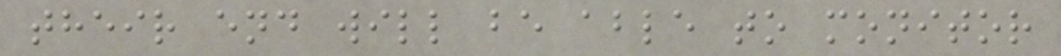their end will be able to monitor
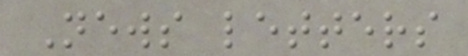News letters
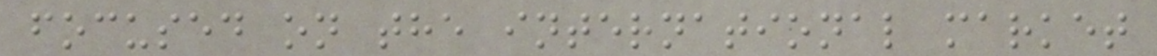focused on the international market
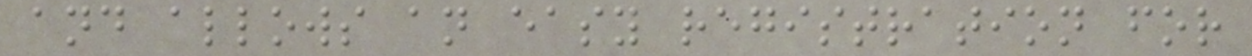and allows an easy registration for
